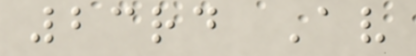23rd Av
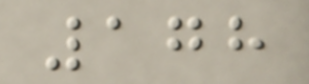178
